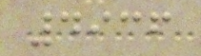4936
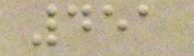451
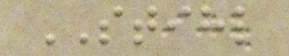STIHL
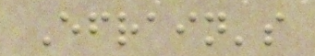Efrain's
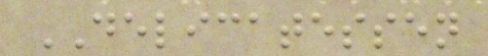DELICATESSEN
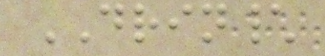DRIN\
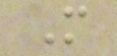M
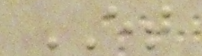ET
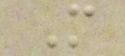M
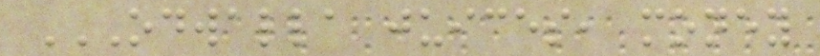ODWALLA JUICES, MONEY
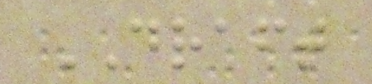DRAFT
